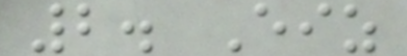2. Eiz
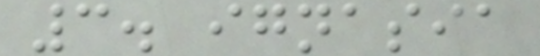3. ignasia
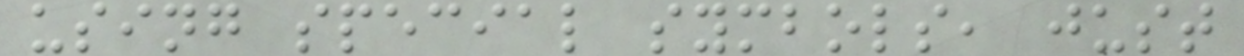using special symbols, just
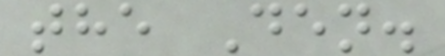the Den.
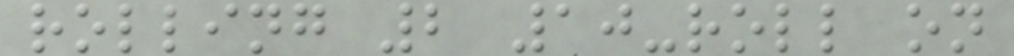rolling 2 10-roll on
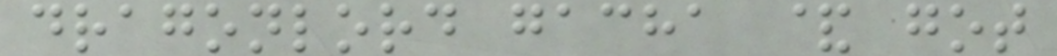dragonlord gacha & got
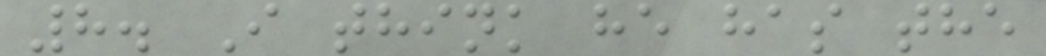8. I think he has the
